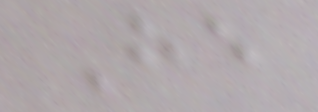He
